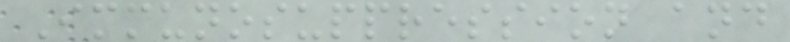Immunosuppression and
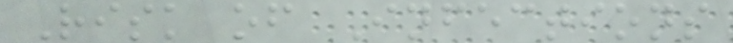Risk of Infections
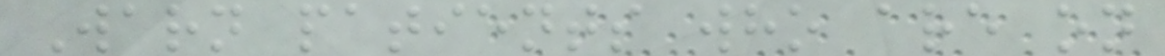Warn patients who are on
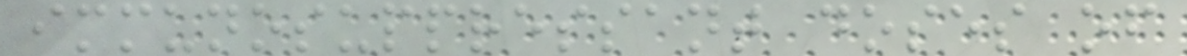immunosuppressant doses of
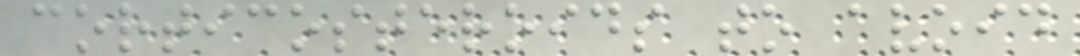corticosteroids to avoid
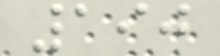190
